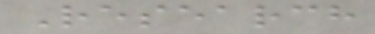Research
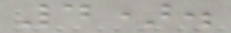4).
